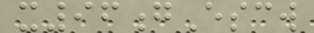x96gEscw
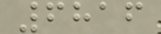6816
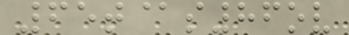65t@s86ov
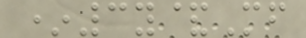*3y&Mf
